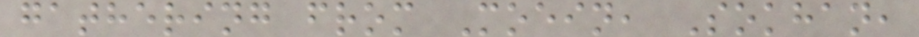gathering from Moein, Sokhan,
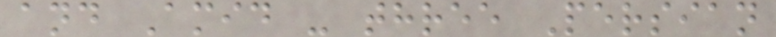and Amid - three Persian
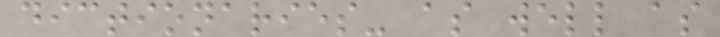dictionaries- as well as
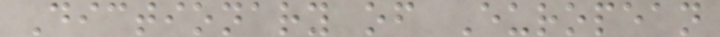Dictionary of European
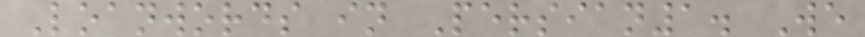Loanwords in Persian1. We
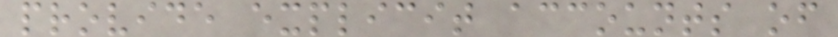provide explicit accounts of
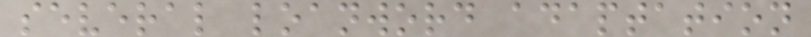several loanword adaptation
